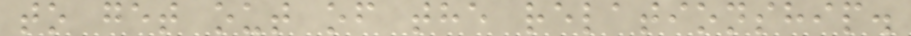to get out of the relationship.
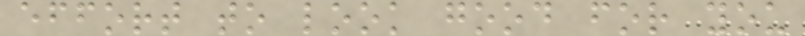effort to look good for you
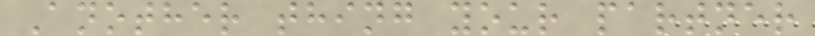Another thing your partner
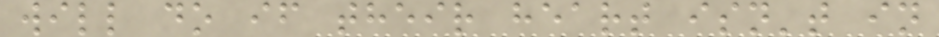will do if their heart isn't in
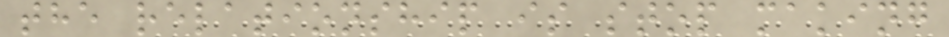the relationship is stop making
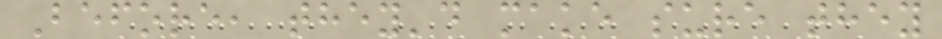Before, they'd make sure they
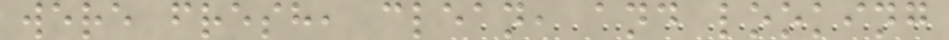were fresh, clean, and looking
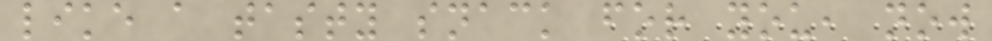like a tasty snack for you, now
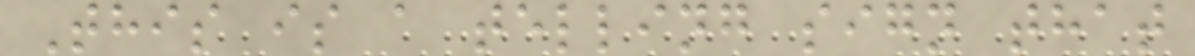This is a telling sign that
